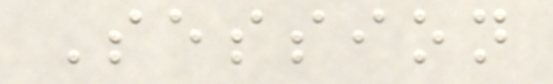Session
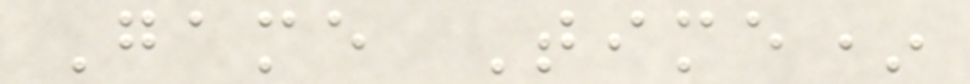Game Time*
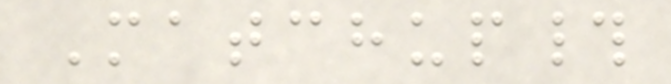Matchup#
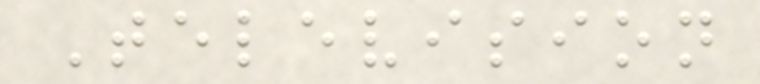Television
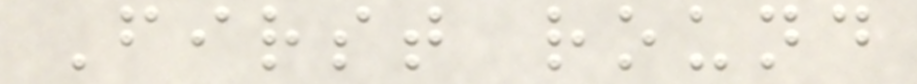First round
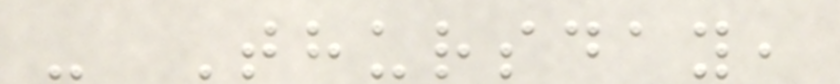- Thursday,
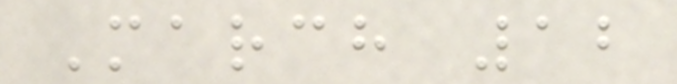March 12
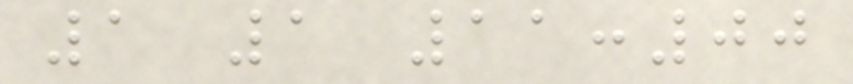1 1 11:00
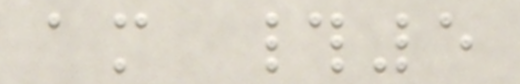am #5
